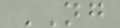NG
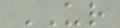UR
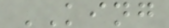KING
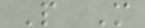P M
